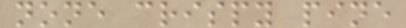none crispy pine
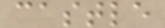castle
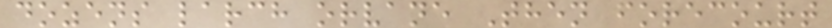dozens larch orvane Then forecourt
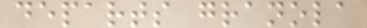departs granola
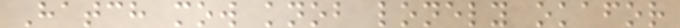Hatch mow knob lonely okafor
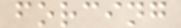forcing
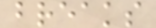breaks
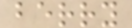berry
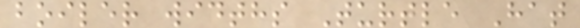boiler widths Turtle Hat
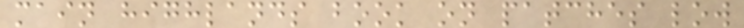main highlands book on patches low
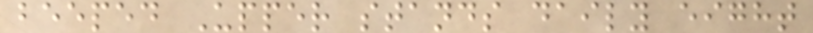beeped Upper stands daily eight
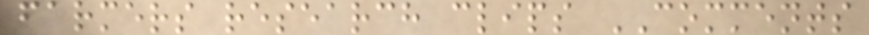farmers research clips COMMENTS
